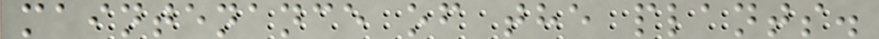maintenance of the plants.
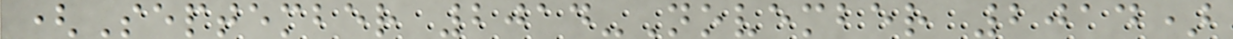(September 2014-November 2014)
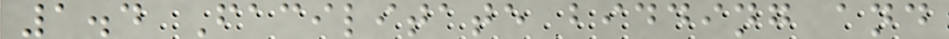1.4 Facilitate bidding and
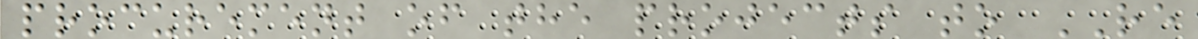procurement of the projects to RE
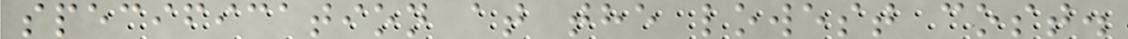specification at the lowest cost.
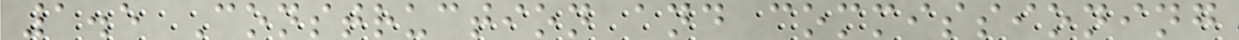1.5 Construction and commissioning
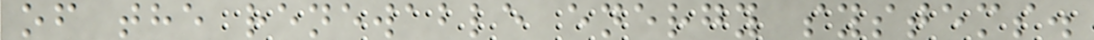of the renewable energy systems.
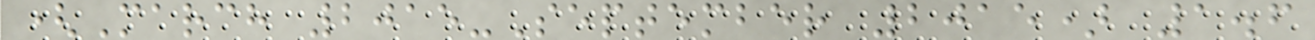(March 2015-September 2015) 1.6
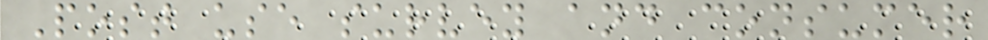Post use survey and consumer
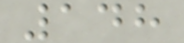148
